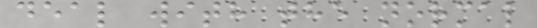deal with the normal
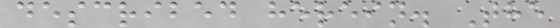described herein. The
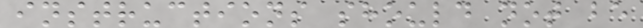instructions should not be
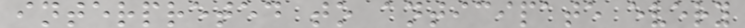interpreted to anticipate every
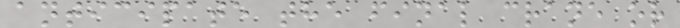anticipate the final crane or
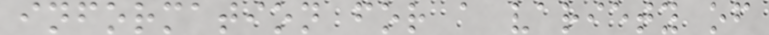information for a variety of
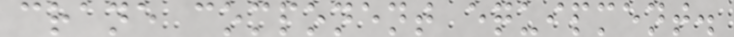crane component equipment.
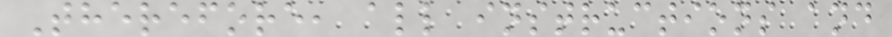Therefore, all instructions and
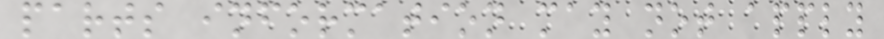parts information may not apply
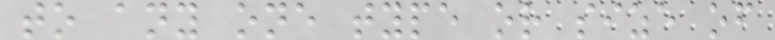to any one type or size of
